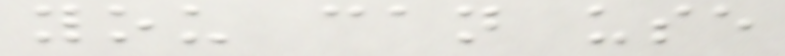you can use
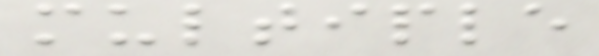multiple
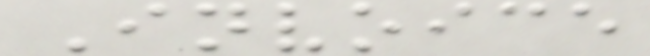Invoice
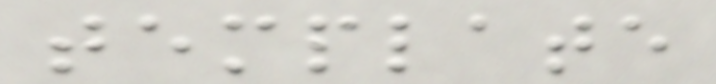template
